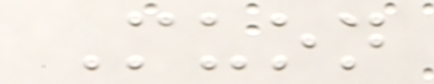Muon
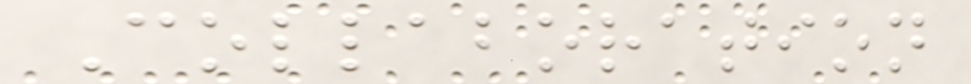Collaboration
